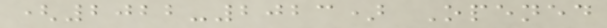(2022-2023) Opened
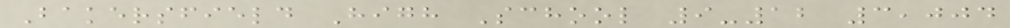Bakersfield High School 9-12 3,004
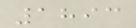1893
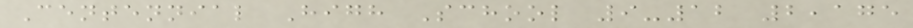Centennial High School 9-12 2,175
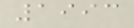1993
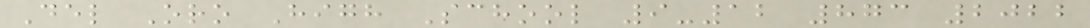Del Oro High School 9-12 873 2022
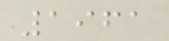1961
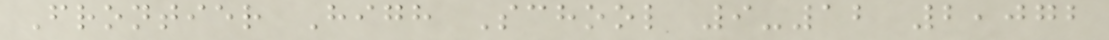Frontier High School 9-12 2,072
